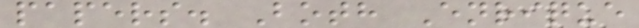papers. Both Enrique
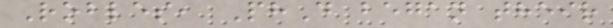Robles, PhD began their
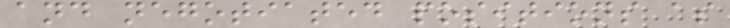and negotiated positions as
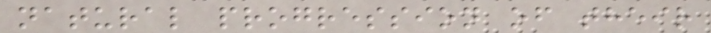natural progression of their
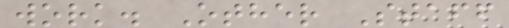work. Other Staff
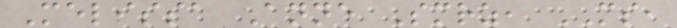Melissa Anne Smrz, MS,
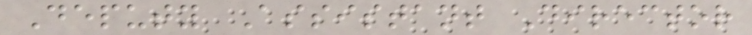Deputy Assistant Director
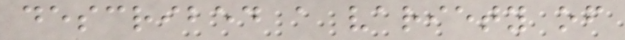described a variety of
